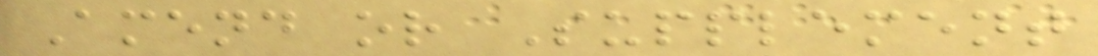Amend or Supplement
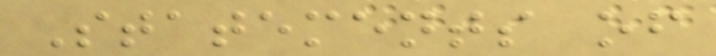Statements of
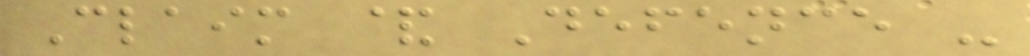Claim & Defence -
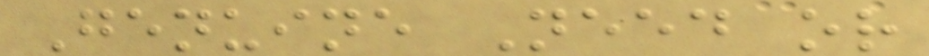Genuine Need or
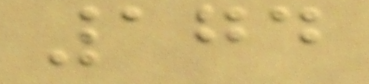174
